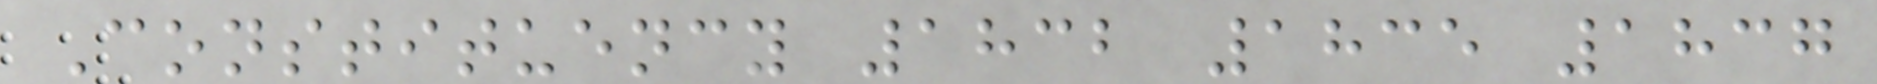Constituency 1832 1835 1837
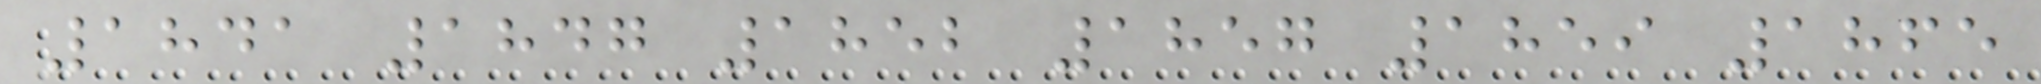1841 1847 1852 1857 1859 1865
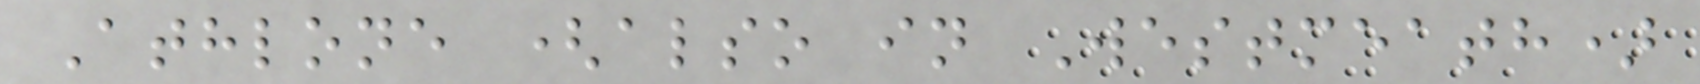Athlone (also in Westmeath)
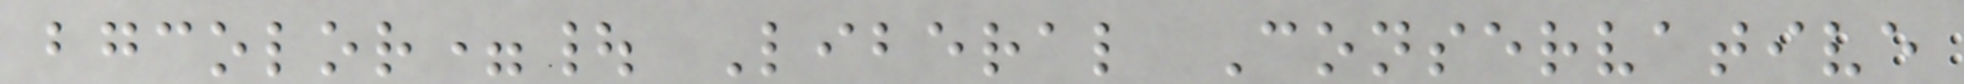bgcolor=| Liberal Conservative
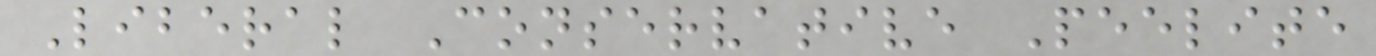Liberal Conservative Peelite
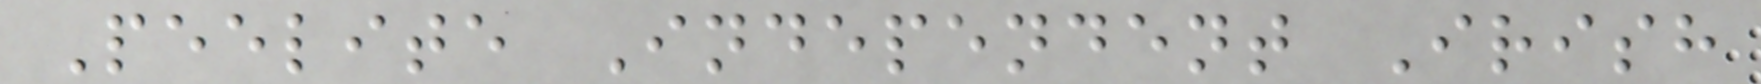Peelite Independent Irish
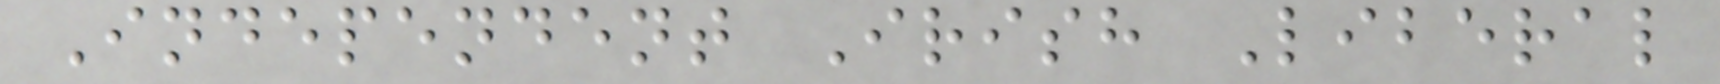Independent Irish Liberal
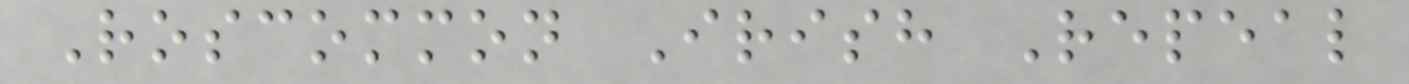Roscommon Irish Repeal
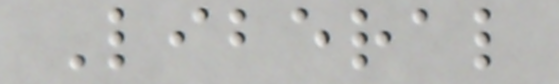Liberal
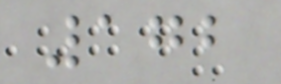172
